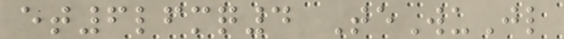et6lfmq4 TeWuJl
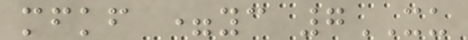mfkf =yc 7XU
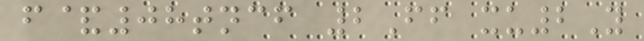f&08tncf 2Ff xu2Y
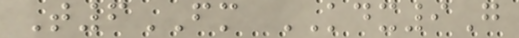T6FM KDX9G
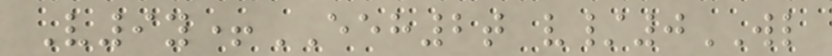V9y+EEH2t v/0WL
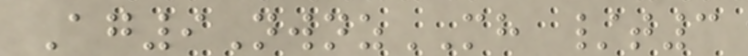Ag9NwnzMH /t3
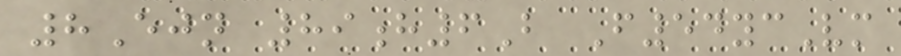8Ejn 89h6B F54ycVm
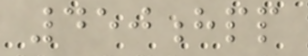450hpp
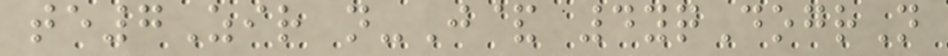te7Zir n-J& 4yqDogrN
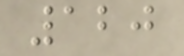120
